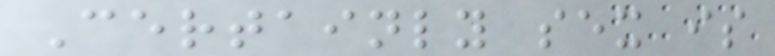Certainly sex is
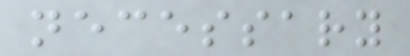necessary
